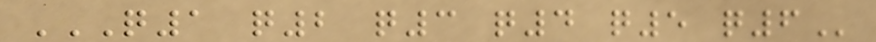Q1 Q2 Q3 Q4 Q5 Q6
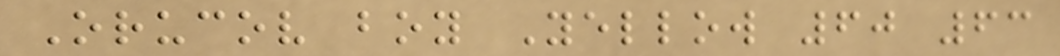Orucov boy Yellow 60 63
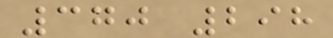370 298
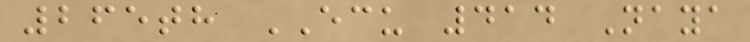265th ECU 414 Naya
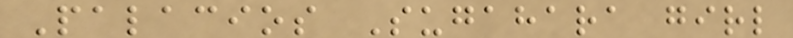Palacios Sugahara girl
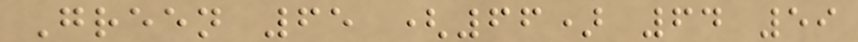Green 65 (66) 64 59
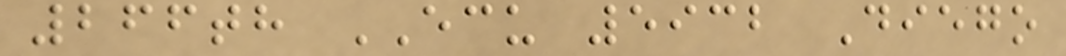266th ECU 5932 Diego
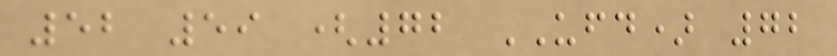52 59 (72 UFD) 72
